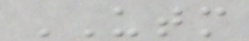UTM
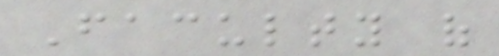Faculty of
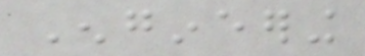Engineering
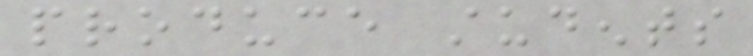produce students
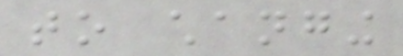to changing
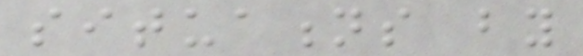situations by
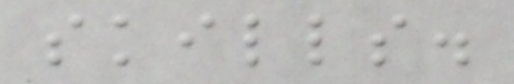skills.
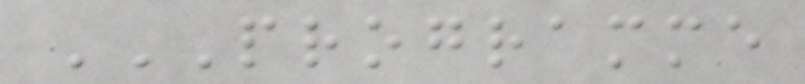PROGRAMME
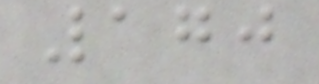170
